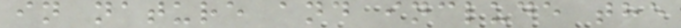in nature and include the
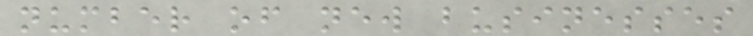number of new businesses
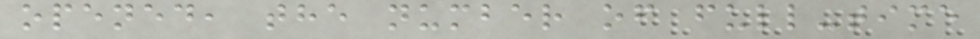opened, the number of full-time
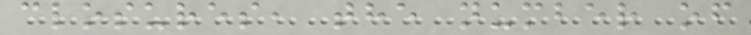closures, the number of
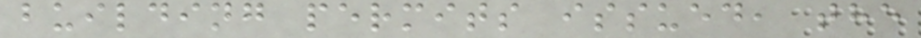building permits issued, the
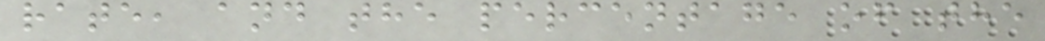rate, and the percentage of the
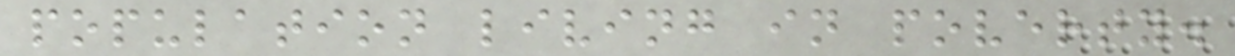population living in poverty.
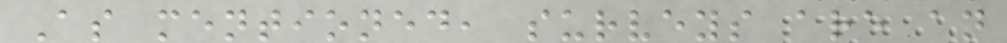As mentioned, surveys are an
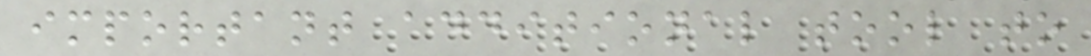important additional tool to
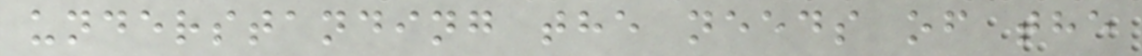understanding the needs of the
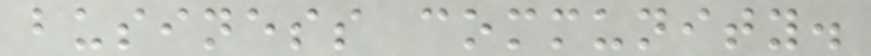business community.
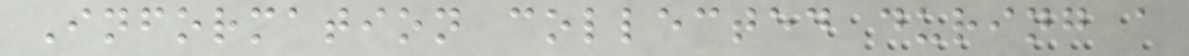Information collected during a
